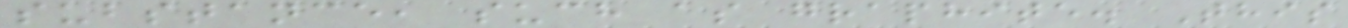substance, such as graphite. This
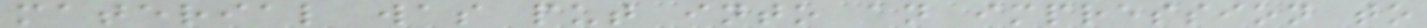material was put into an impression to
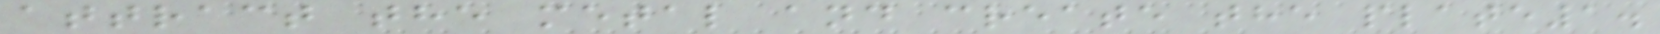attract the metal and create the plate1.
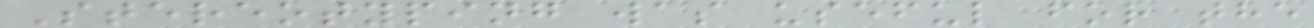Stereotyping was useful for the
